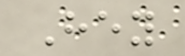Hey
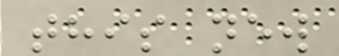this new
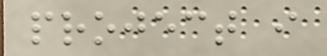project i
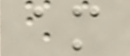am
